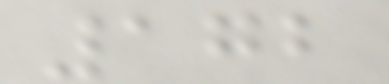172
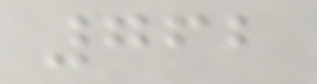762
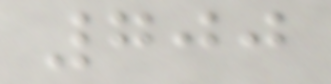700
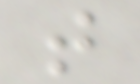t
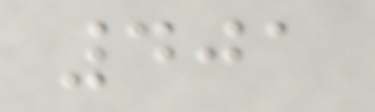401
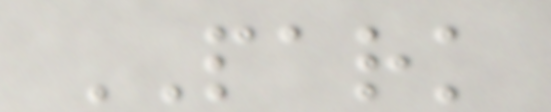PARK
